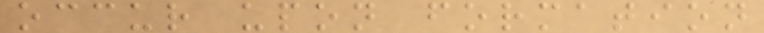occur upon formation
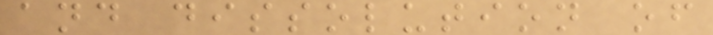and dissolution of
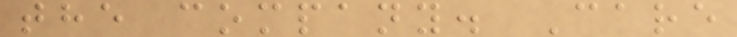the company. Care
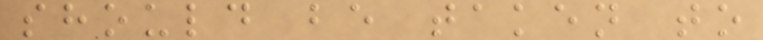should be taken to
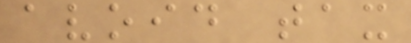avoid tax
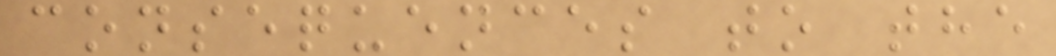consequences to the
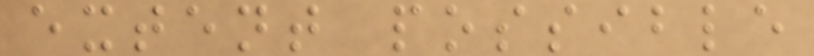extent possible
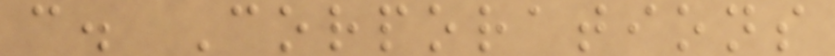c. Corporations
